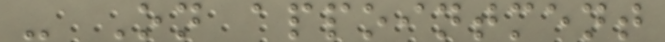- On appointment
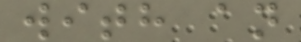with an
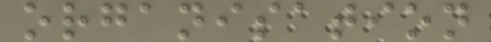organisation
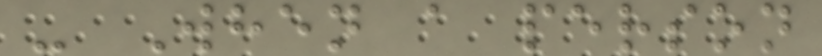- When a person
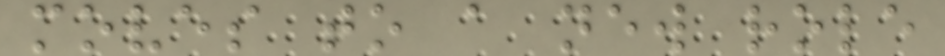moves to a new role
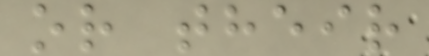or their
